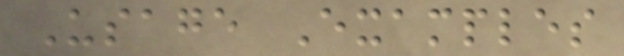Usage Examples
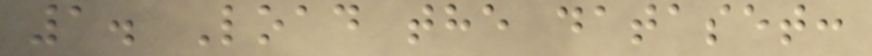1. Load the dataset:
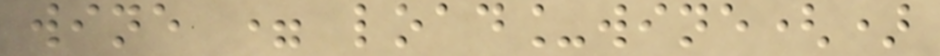wine = load_wine()
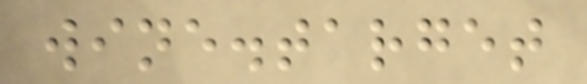wine.target
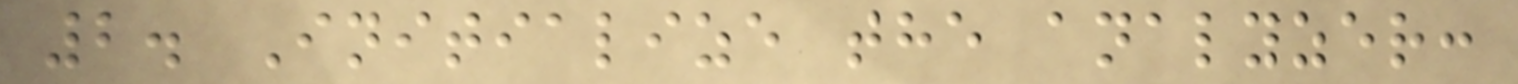2. Initialize the analyzer:
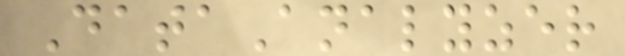DataAnalyzer
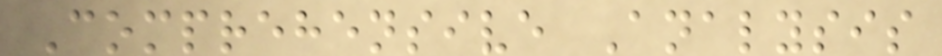Comprehensive Analysis
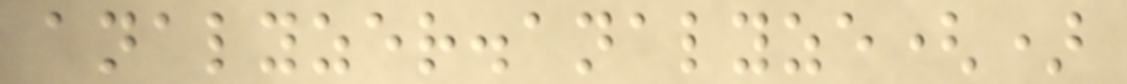analyzer.analyze()
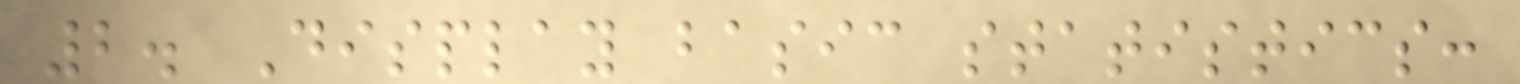2. Display basic statistics:
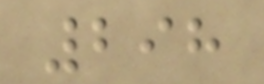298
